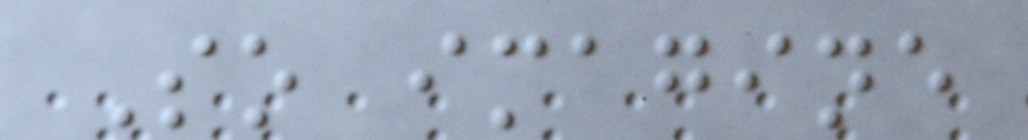So imagine
